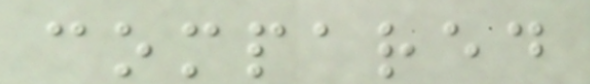compared
